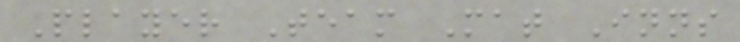Player Team Mat Inns
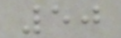50
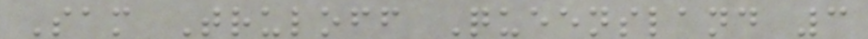Sam Truloff Queensland 3
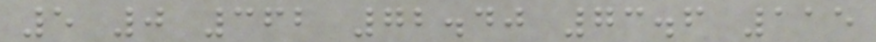5 0 362 72.40 73.6 115
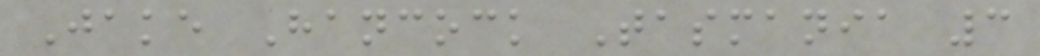Jake Hancock Tasmania 3
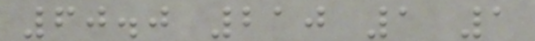60.0 210 1 1
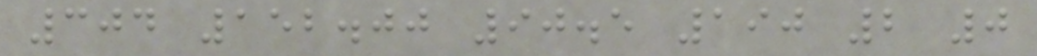304 152.00 90.5 190 2 0
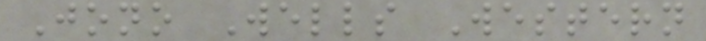Jono Wells Western
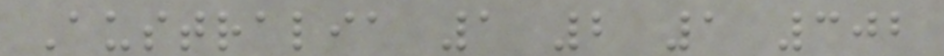Australia 1 2 1 302
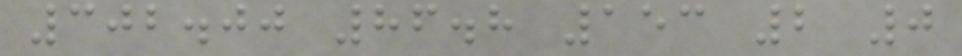302.00 86.8 153 2 0
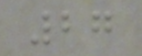27
